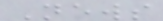News
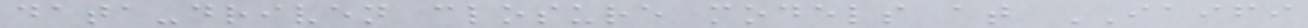data-driven closure models at IAIFI
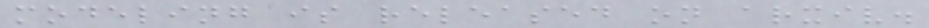modeling is released on arxiv.
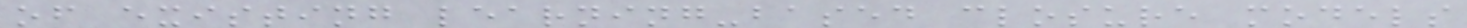of existing learning-based closure models
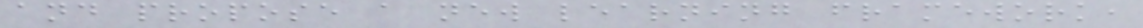and propose a new learning framework,
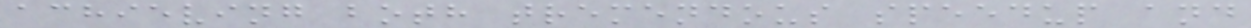achieving both tremendous speedup and
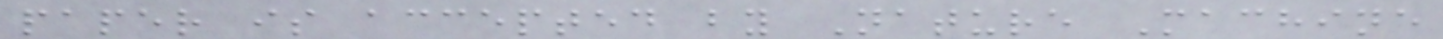paper is accepted by Nature Machine
